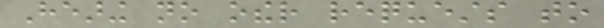Hearing no other requests to
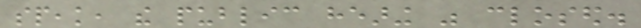speak, the public hearing was closed.
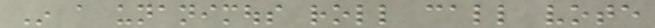In a unanimous roll call vote
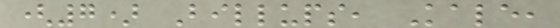(7) Billups, Kale,
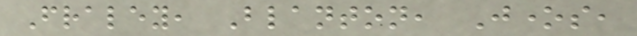Fraley, Blanton, Jones,
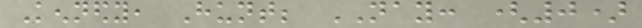Kennedy, Hunt; NAY: (0)
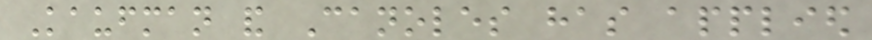Kaufman and Canoles has applied
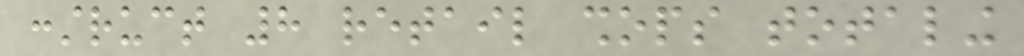construct 8 retail shops totaling
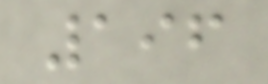196
